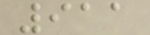911
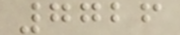7726
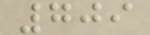709
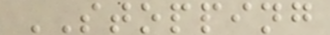STOPPING
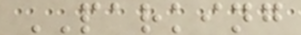PARKING
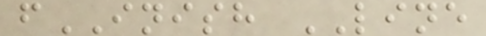fINISH LINE
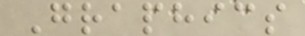Graphics
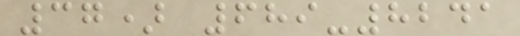37) 689-8241
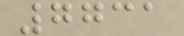7731
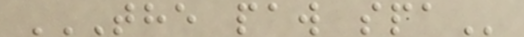THE PAW SPA
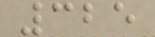325
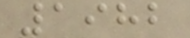1982
